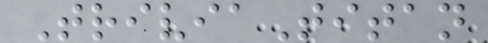TriviaTitan
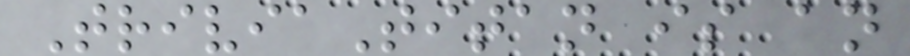TriviaTitan is an
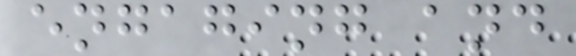engaging and
